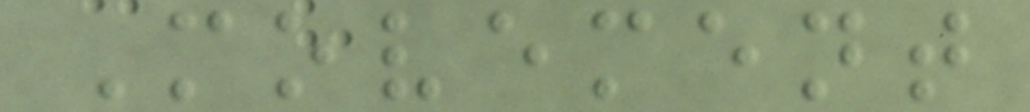Movement
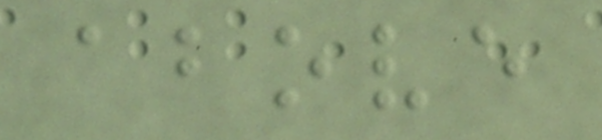above
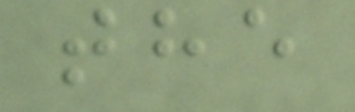the
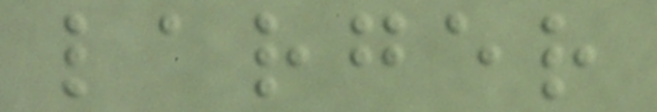larger
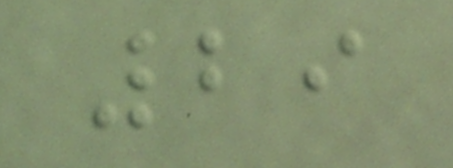29
